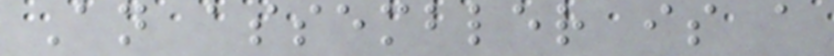An assembler is a
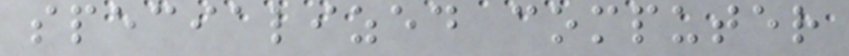specialized computer
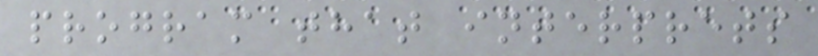program that interprets
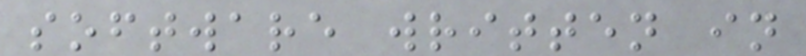software written in
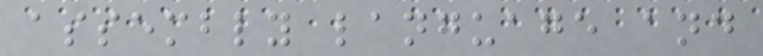assembly language and
